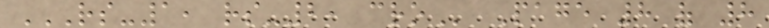RS-1, RS-2, CRO Page 8 of 8
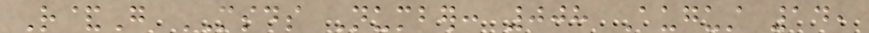R&G MSDS Number: 008 August 14,
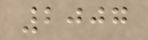2007
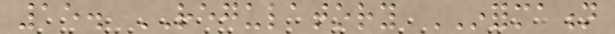15. REGULATORY INFORMATION
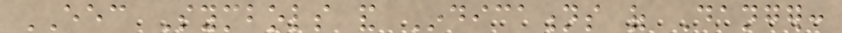EEC Symbols and Indications of Danger:
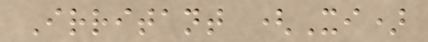Irritant (Xi)
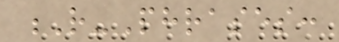R-Phrases:
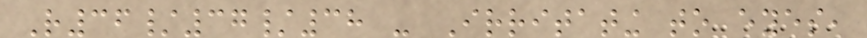R36/37/38 - Irritating to eyes,
